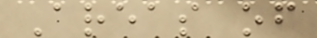Areas of
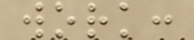work:
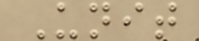Unit
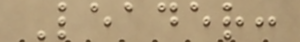Leader:
